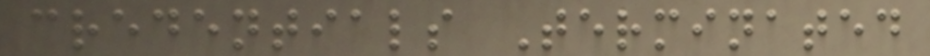credentials Terminated
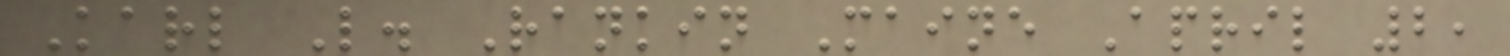Karl L. Rankin Maine April 2,
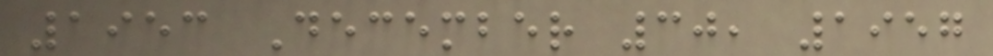1953 December 30, 1957
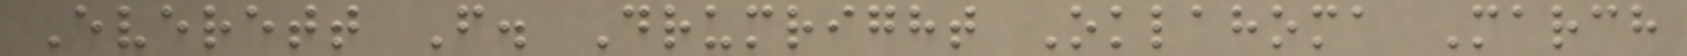Everett F. Drumright Oklahoma March
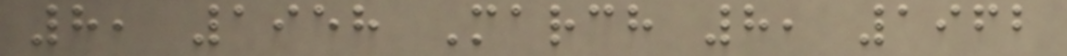8, 1958 March 8, 1962
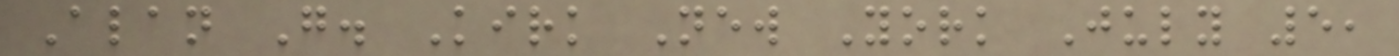Alan G. Kirk New York July 5,
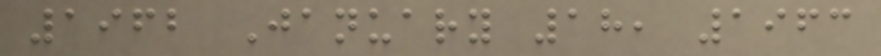1962 January 18, 1963
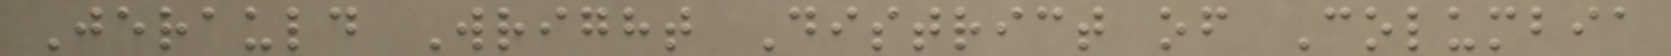Jerauld Wright District of Columbia
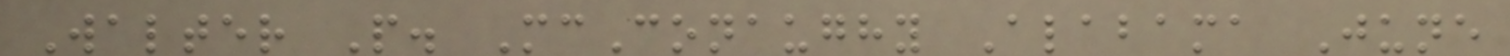Walter P. McConaughy Alabama June
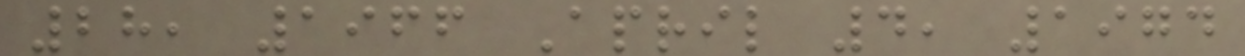28, 1966 April 4, 1974
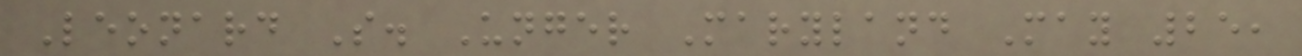Leonard S. Unger Maryland May 25,
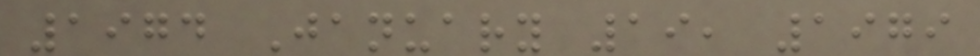1974 January 19, 1979
